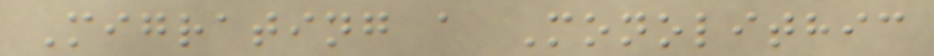Migrating a Monolithic
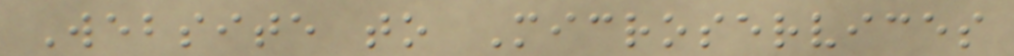Website to Microservices
